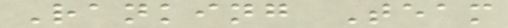Ranking Team
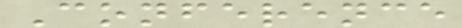Conference
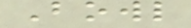Bowl
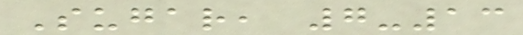Sugar, 7-13
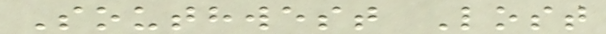Southwest Lost
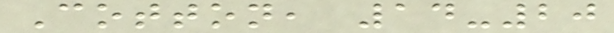Cotton, 14-20
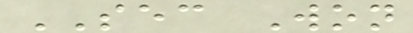SEC Won
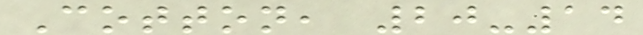Cotton, 20-14
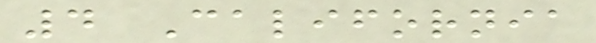4 California
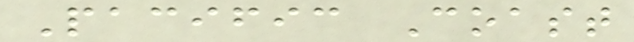Pacific Coast
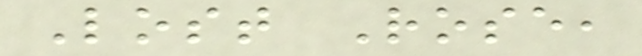Lost Rose,
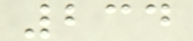234
